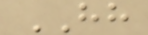HH
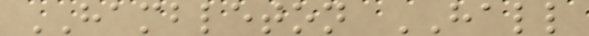HAMBLETON HALL
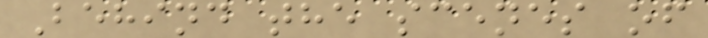Behind the scenes of
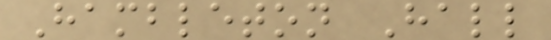Hambleton Hall
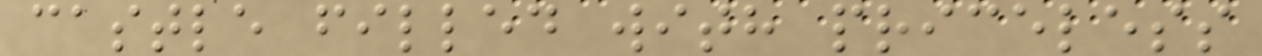castle filled with priceless
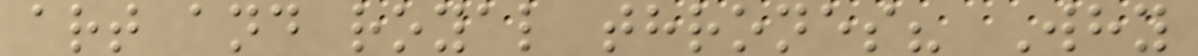art and royal thrones? Why
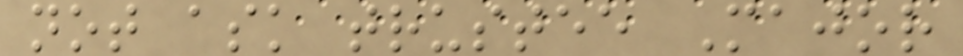not ask trustee Major
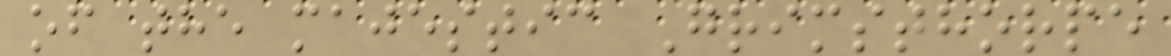of the majestic Grimsthorpe
